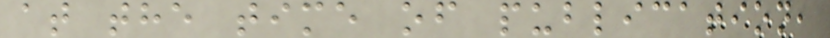at the time of publication,
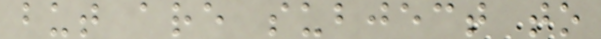but are subject to
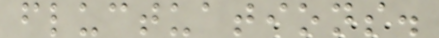fluctuations.
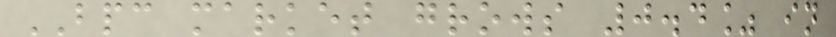BPC market grows 0.4% in
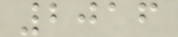2016
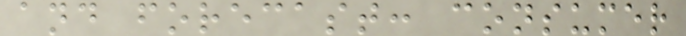and forecast: consumer
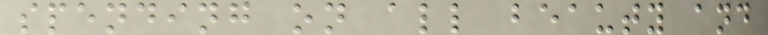spending on all beauty and
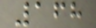168
